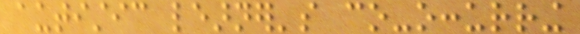autistic learner's co-occurring
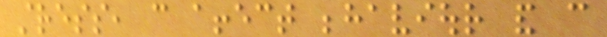stress, can affect behaviour and can
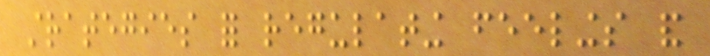strategies for regulating feelings and
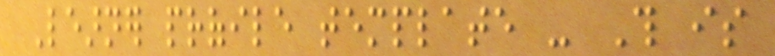Learner profile template - This is
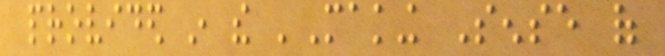provided in the 'Making Sense of
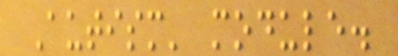Autism' module.
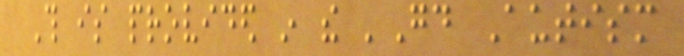This is provided in the 'Good Autism
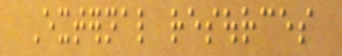External resources
